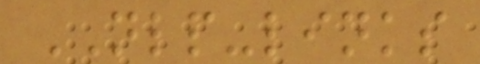NLP-links
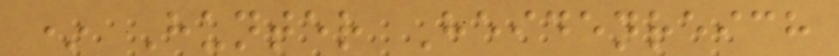* Hunter Heidenreich
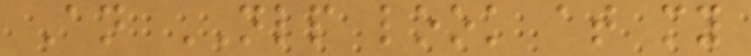An NLP look at my
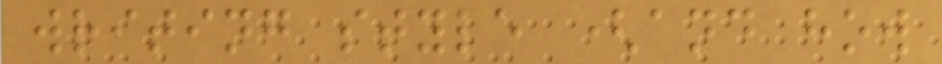writing style (and how
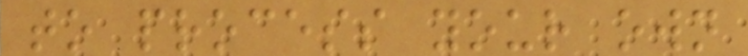to process your own
